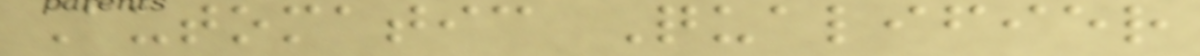Automatic Qualifier
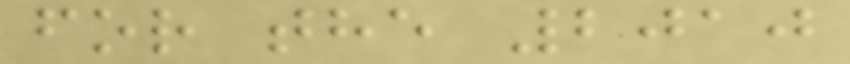for the 2010
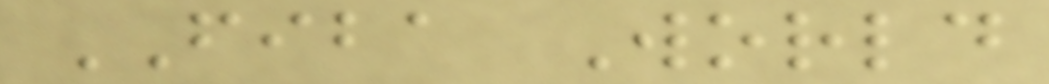FIBA World
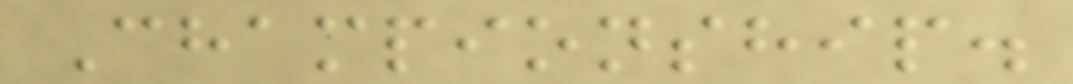Championship.
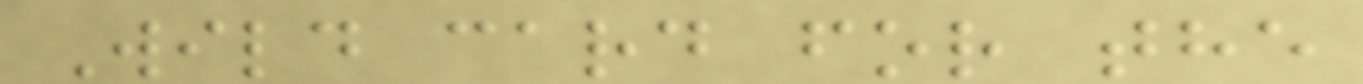Wild card for the
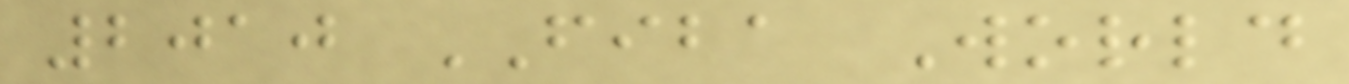2010 FIBA World
